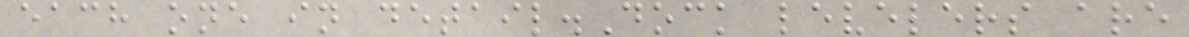each one in detail.Dock levelers are
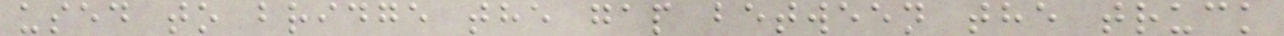used to bridge the gap between the truck
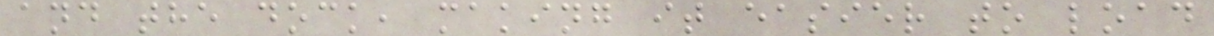and the dock, making it easier to load
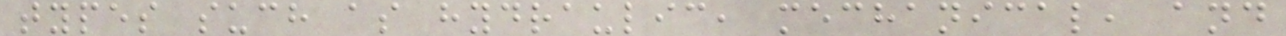types such as hydraulic, mechanical, and
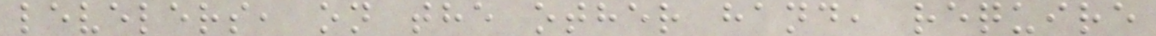levelers, on the other hand, require
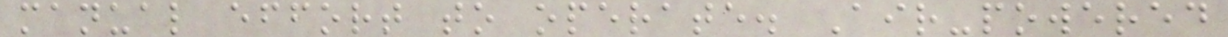manual effort to operate. Air-powered
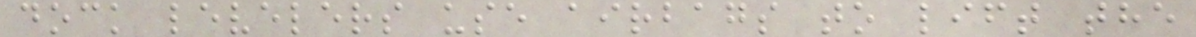dock levelers use airbags to lift the
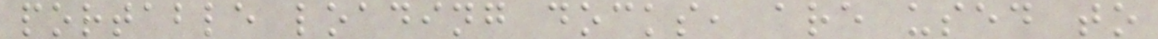portable loading docks, are used to
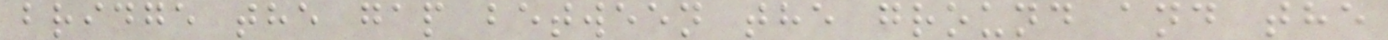bridge the gap between the ground and the
